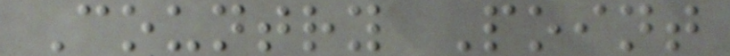Country Point
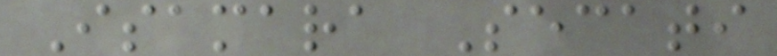Isamara Secati
